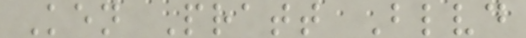Ken Pratt Blvd
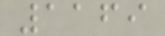1169
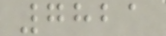7821
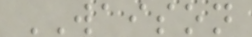WAISON
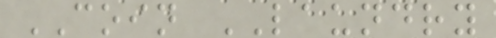COIN LAUNDRY
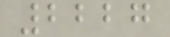2227
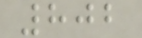802
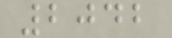2042
